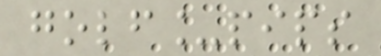golf_pips
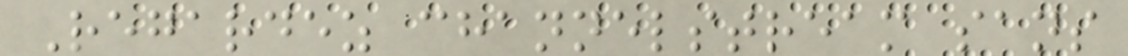Regardez channelstream sans
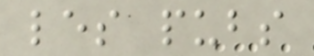les pubs
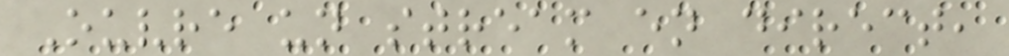Ouvre un stream en direct,
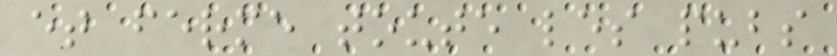et ferme toute les pubs
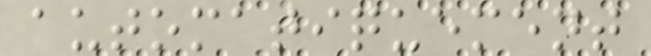automatiquement
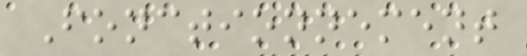Fonctionnement
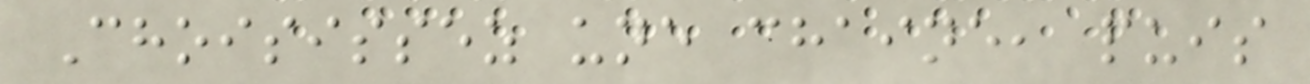Choisissez une chaine, puis
